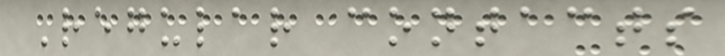Regular contacts
